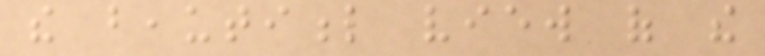the beautiful view of the
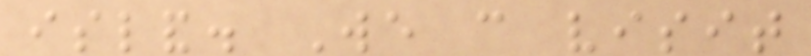island. We can visit
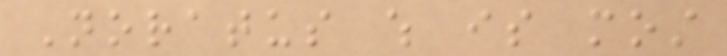Noratus which is most
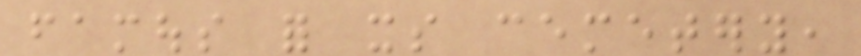famous for its cemetery,
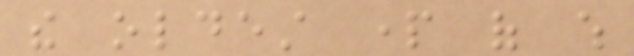the oldest part of which
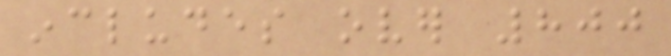includes over 800
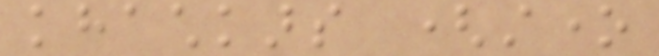khachkars (stone
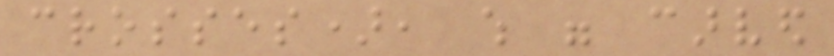crosses), which were carved
